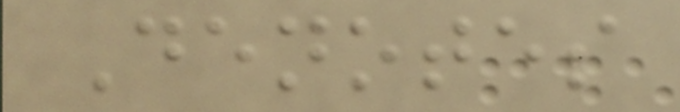Denotes
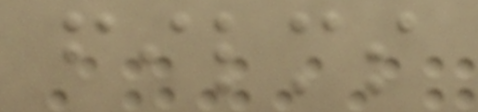films
